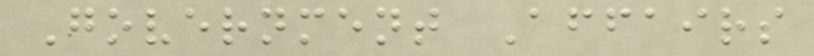Government Affairs
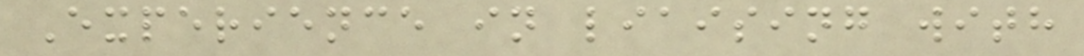Experience in liaising with
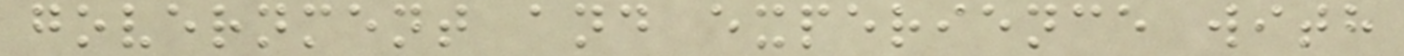government and experience with
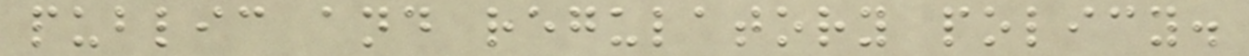public and regulatory policy.
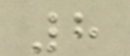8
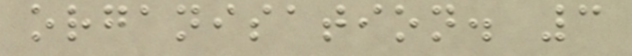organisation. 3
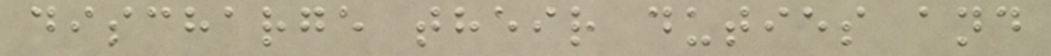discharge their duties and
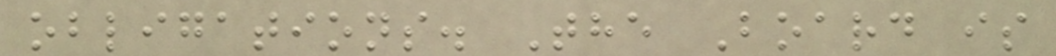obligations. The Board is
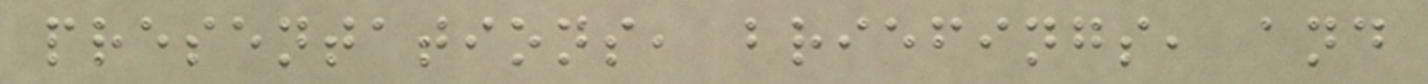presentations, briefings, and
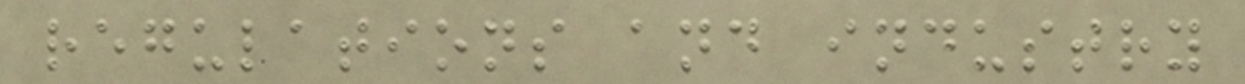regulations and industry
